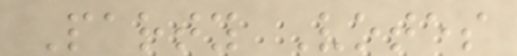Party Votes
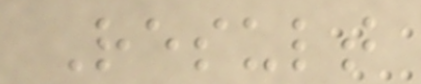Result
